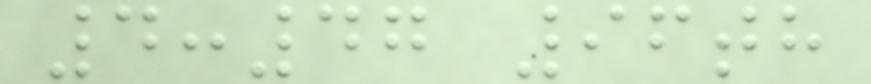4:47 96th
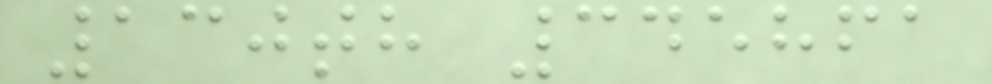130th 345861
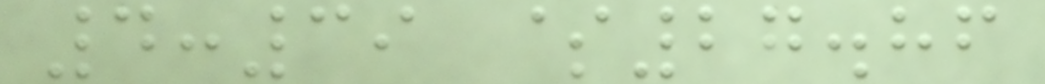4:39 $27.86
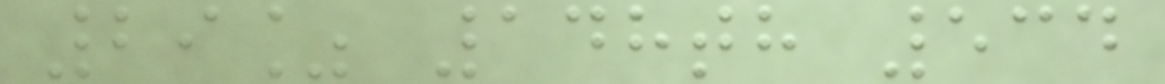29% 148th 534
